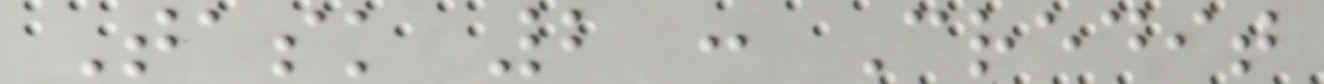Task 2 : Credit
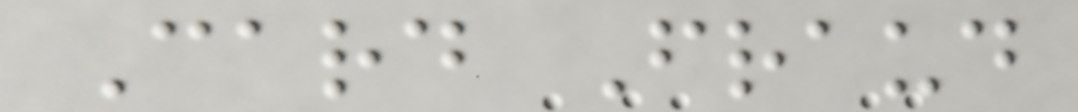Card Fraud
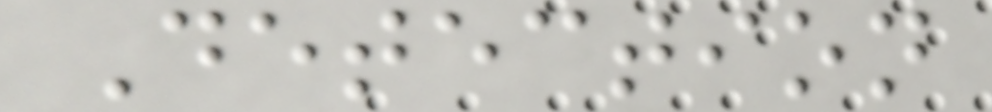Detection
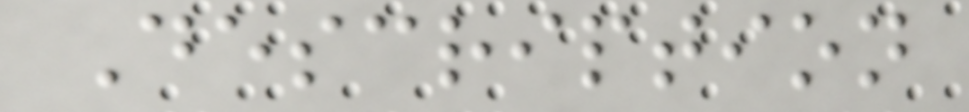Description
